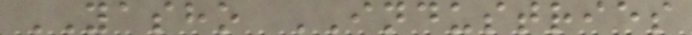YASHO INDUSTRIES
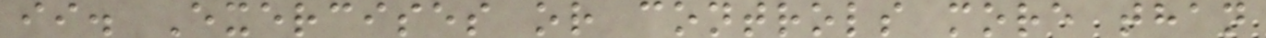ii. Exercises or controls more than
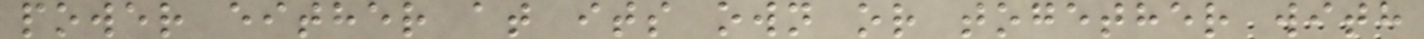power either at its own or together with
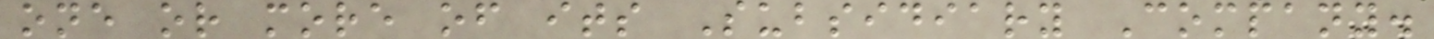one or more of its Subsidiary Company.
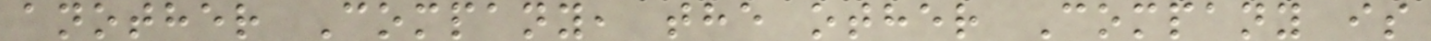another Company, the other Company is
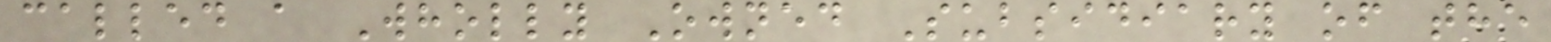called a Wholly Owned Subsidiary of the
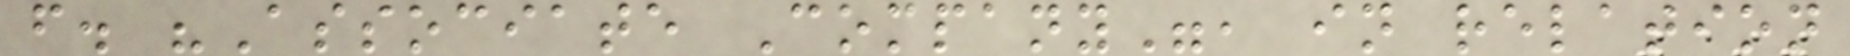f. "Associate Company", in relation
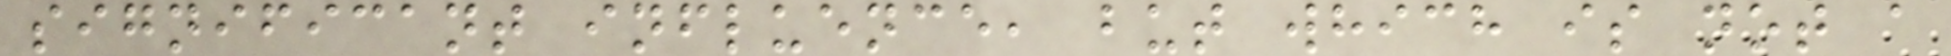significant influence, but which is not a
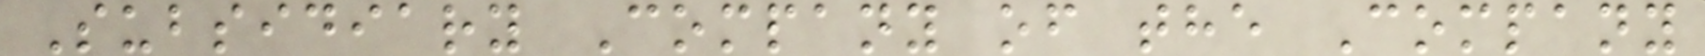Subsidiary Company of the Company
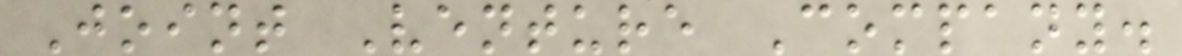Joint Venture Company.
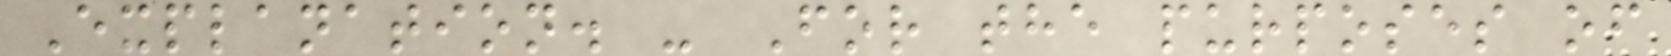Explanation. - For the purposes of
